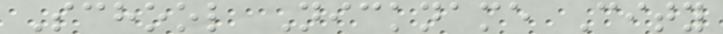School Nickname City
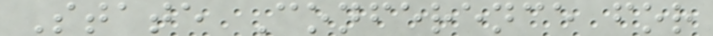State Conference for
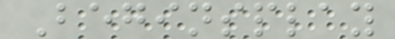Beginsplay
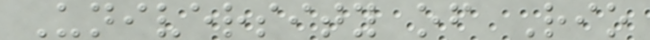University of Rio
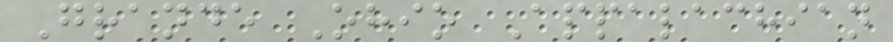Grande Ohio Appalachian
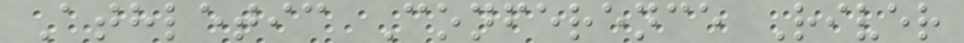Athletic Conference River
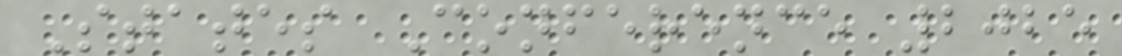States Conference 2025
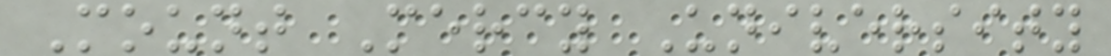Mount Mercy University
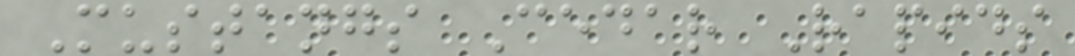Mustangs Cedar Rapids
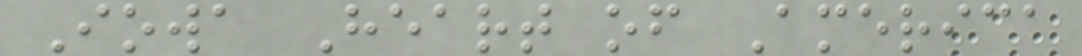Iowa Heart of America
